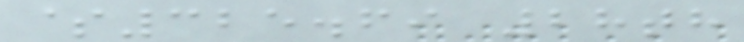$325.69 28th
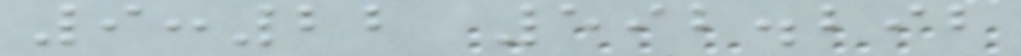9:22 592.292
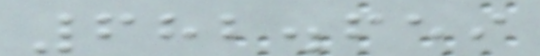682.659
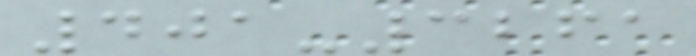401-3261
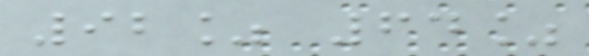92% 64%
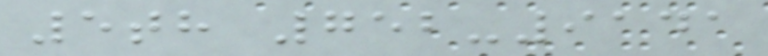5th 752-9141
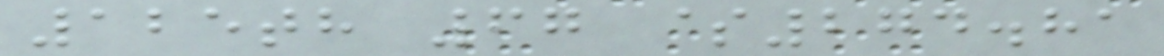125th 67 $274.81
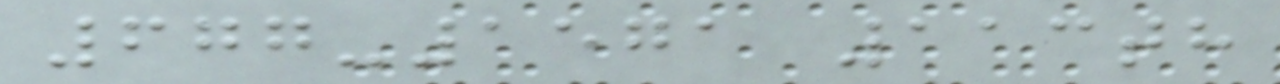677-1571 113th
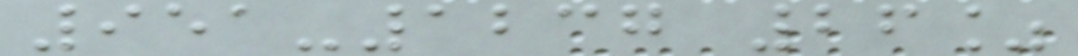951-1237 26%
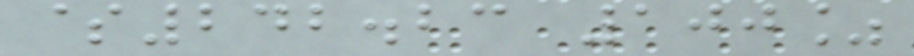$242.23 100%
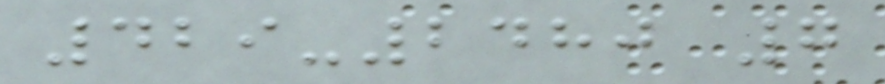429-2480 7
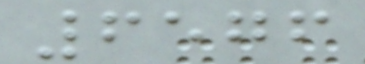6576
